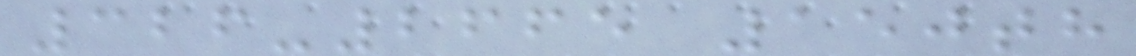326-2665 150th
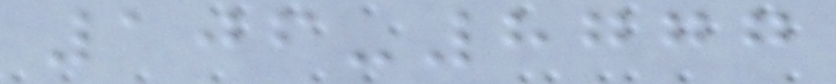106-8777
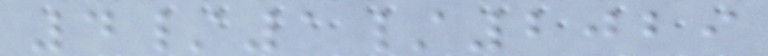4/1/2029
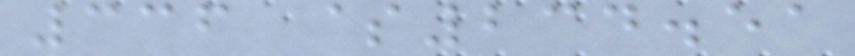336 $234.51
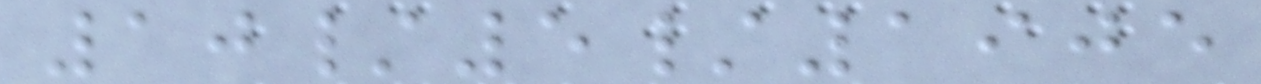10/5/1905
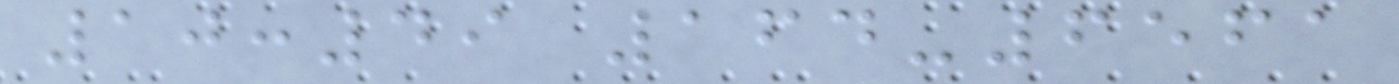10:49 164-6561
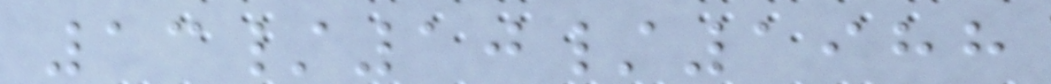13/10/1988
